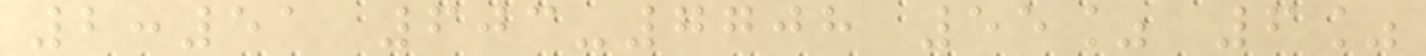2:51 603-7708 55% 6%
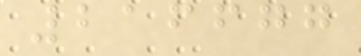216677
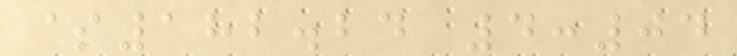$182.24 4:04
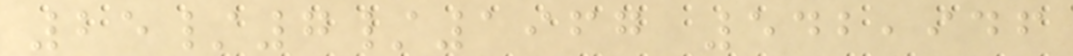25/7/1967 542,946
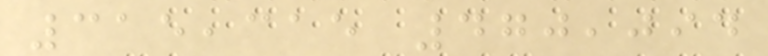315,315 470,094
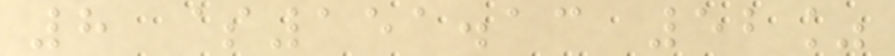8 $151.13 52%
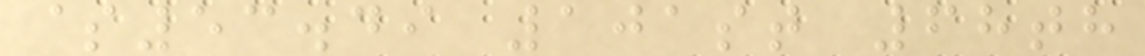$53.49 101st 68th
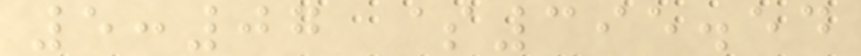5:07 $395.54
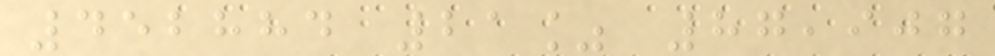452884 21% 87,907
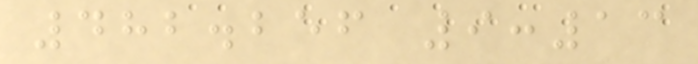482.256 9:13
